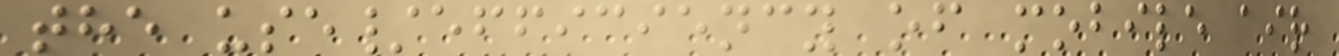the use/efficiency of mobile air
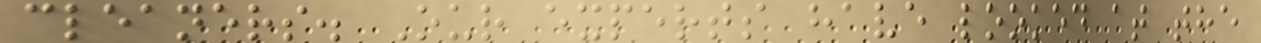cleaners. Our experts have looked at the
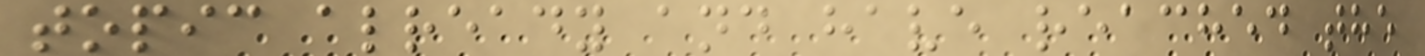topic already and have reached the
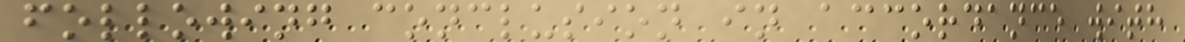following conclusion in accordance with
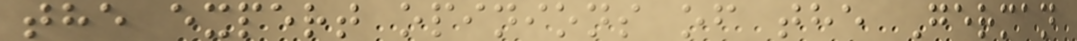the expert opinions of the German
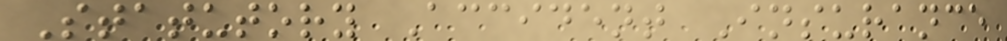Statutory Accident Insurance
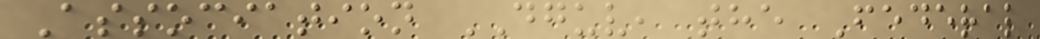Association DGUV, the Federal
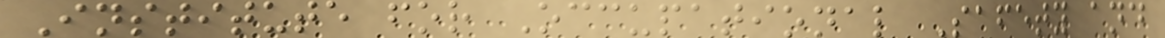Institute for Occupational Safety and
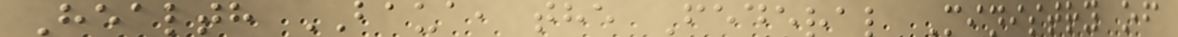Health BAUA, the Federal Ministry of
